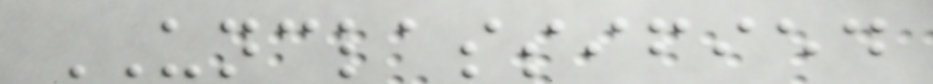UNCLASSIFIED
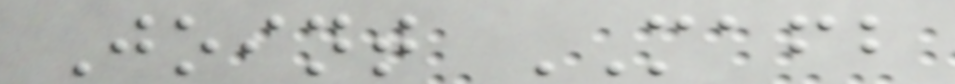Joint MAFB
